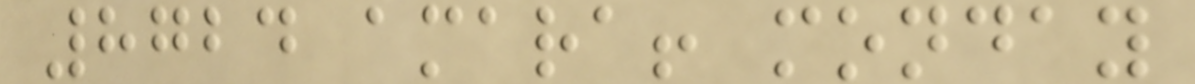8724 amara! monday
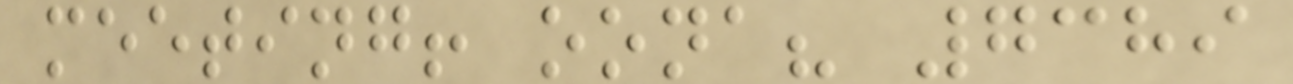meeting! oona? 7389
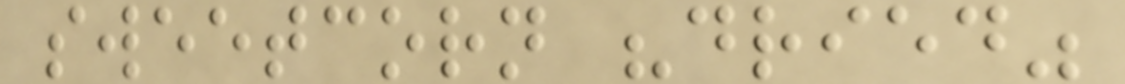sweetcorn "dried"
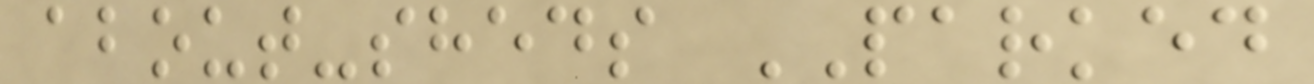about-sheds PARKED
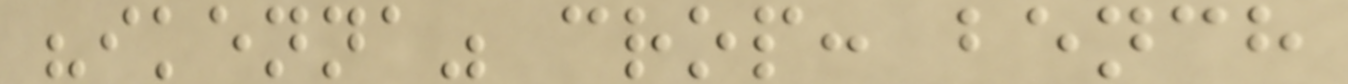"ikenna" crop: bench
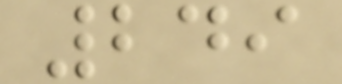249
